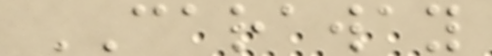CARAWAY
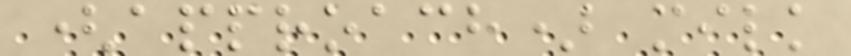(approach) milk
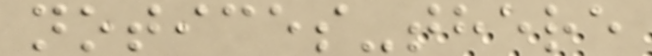notices-there
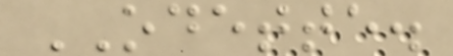ODETTE.
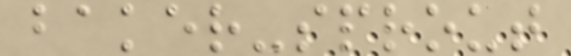baker-sprout
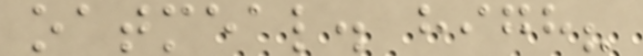oatmeal. high?
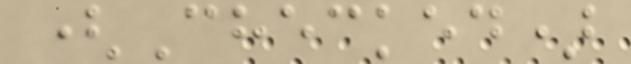(Checked)
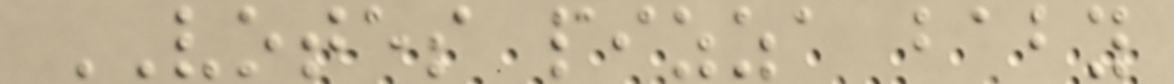VOTES pizza baby
